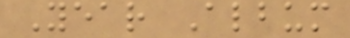Year Album
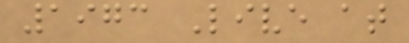1973 Live at
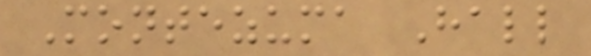Montezuma Hall
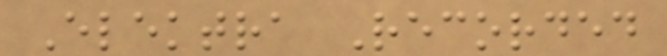Elektra Recorded
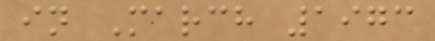in March 1973
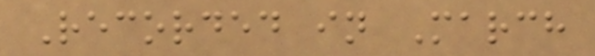Recorded in March
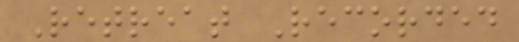Retreat Recorded
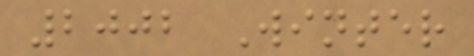2002 Winter
